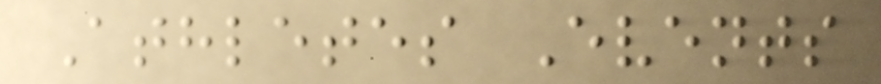Athletes Events
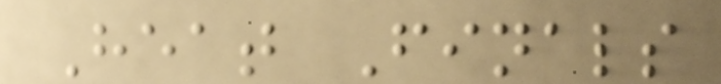Heat Finals
